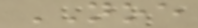NOE
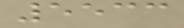5533
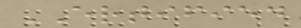ERTIFIED
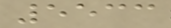5533
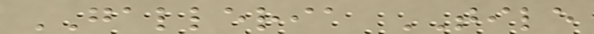GALLERIA TILE
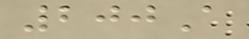200A
